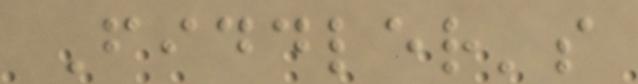Fiddler's
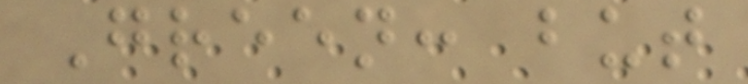Green: but
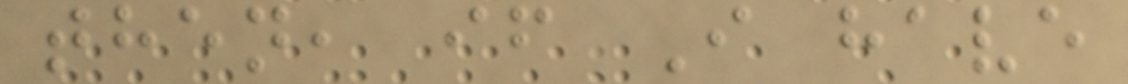then, if I have
